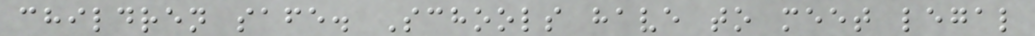children safe. Schools have to meet legal
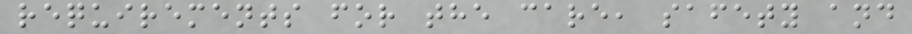requirements for the care, safety and
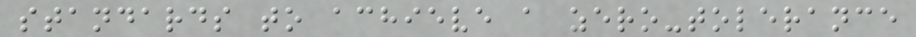standards to achieve a zero-tolerance
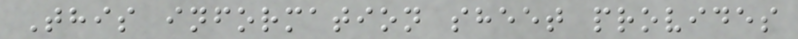This information sheet provides
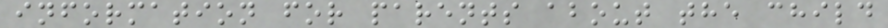information for parents about the child
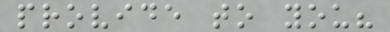provide to you?
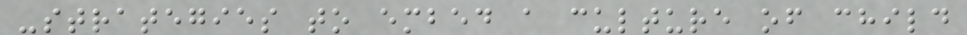-strategies to embed a culture of child
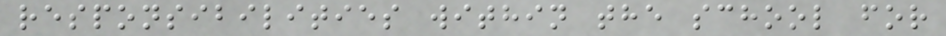responsibilities within the school for
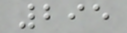295
